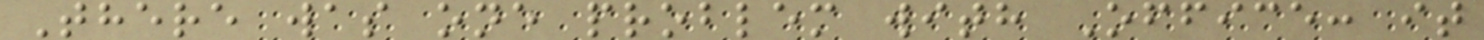There was one problem with Office: it
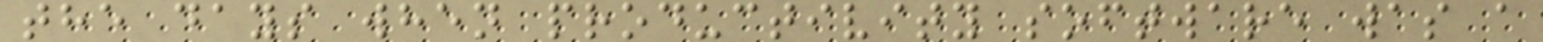the days when productivity software was a
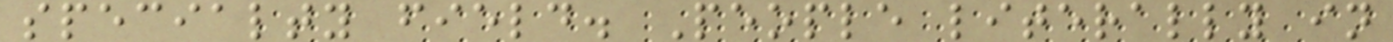specialty field. People literally in
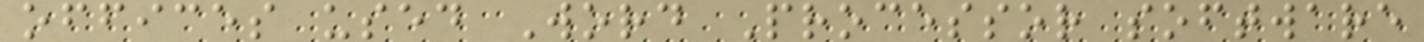offices used Word Processor software
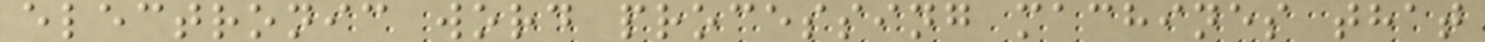electronic word processing machines that
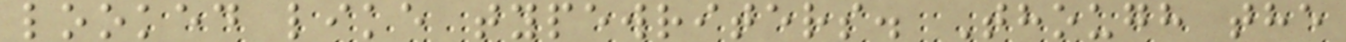looked like typewriters. Though the
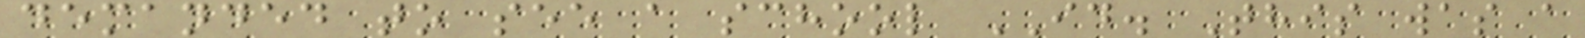demanded to see a school ID. This was a
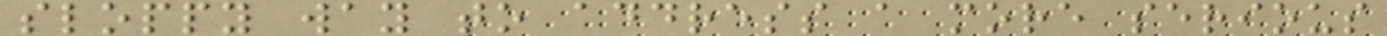sloppy way to address a more serious
